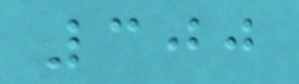300
